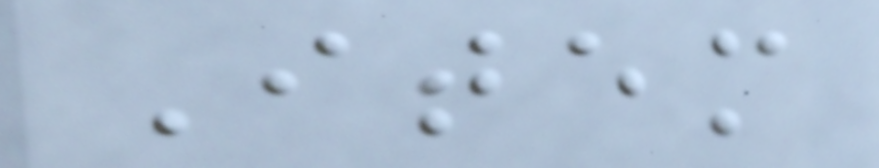Item
